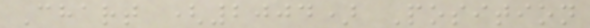Chart (2004) Position
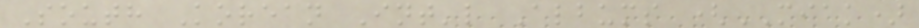South Korean Int'l Albums (MIAK)
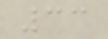33
